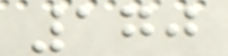170
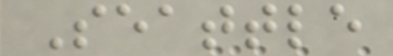Seattle
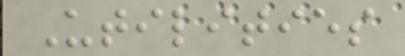Utilities
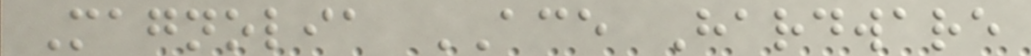Magnolia ACE Hardware
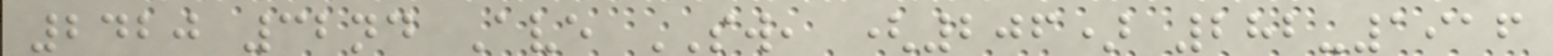2420 32nd Ave SW, (206) 282-1916
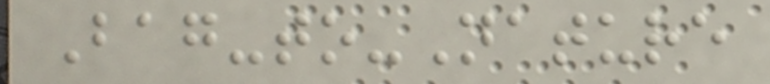Bag-to-Nature
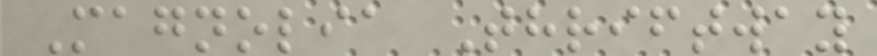Magnolia Thriftway
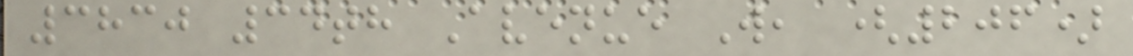3830 34th Avenue W, (206)
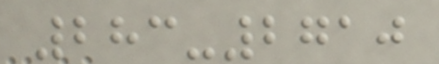283-2710
